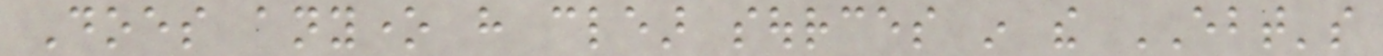Does anyone have clear sources in the EBT's
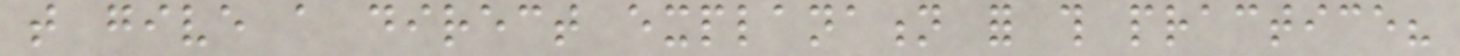that give a direct explanation for this practice?
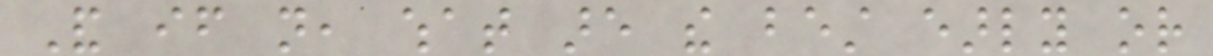And if not, what are the best early or
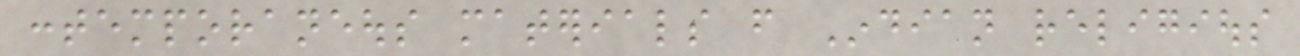contemporaneous materials from Indian religious
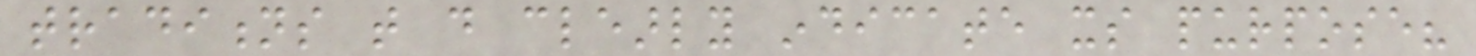traditions that do clearly indicate its purpose?
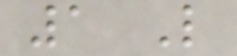1 Like
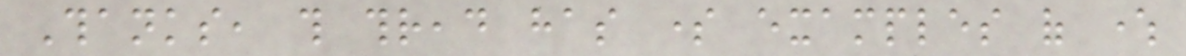Thanks, this thread has some examples of where
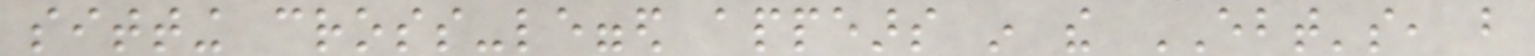sitting cross-legged appears in the EBT's, but
